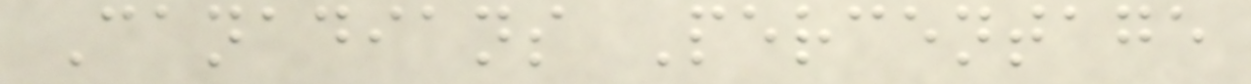Canadians Percentage
